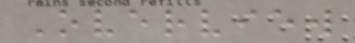Overview
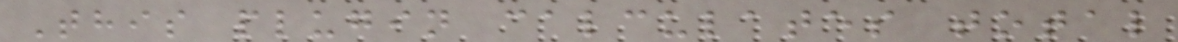This plugin calculates total
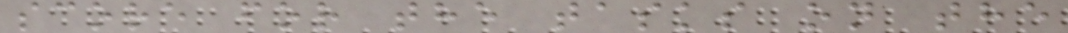score for the tasks on the
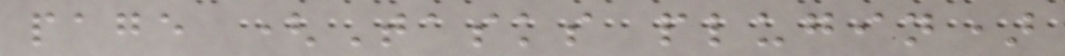page (Tasks plugin)
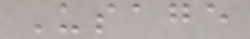Usage
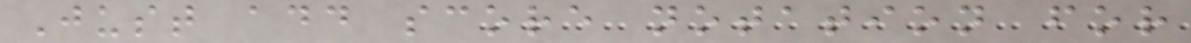Just add score notation for
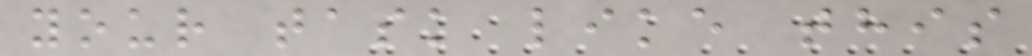your task like this
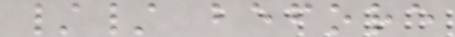// before
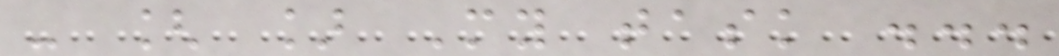- [ ] My task ...
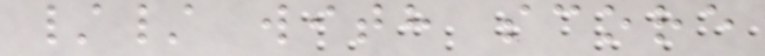// with score
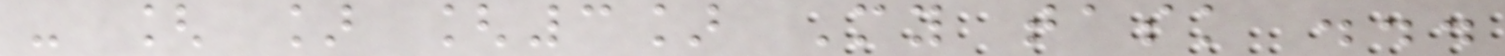- [ ] [3] My task ...
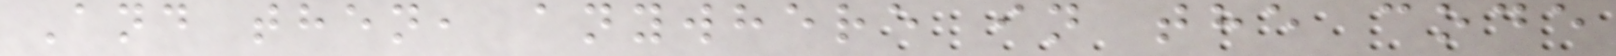And then, anywhere in the code
